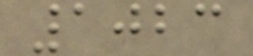1023
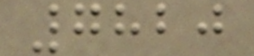7820
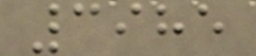3985
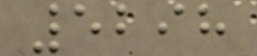5298
